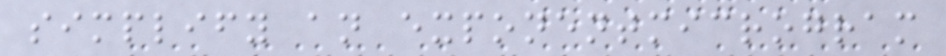simplify an exponentmicrogram
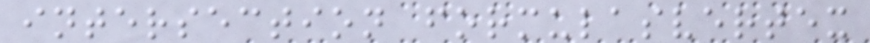intersection formulasvertex
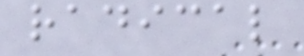radical
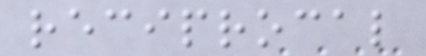reciprocal
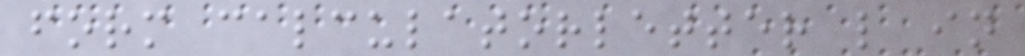form calculatorletter l in
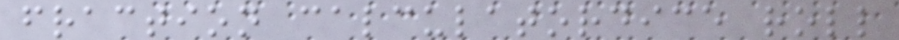fraction calculatordice roll
